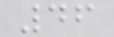46
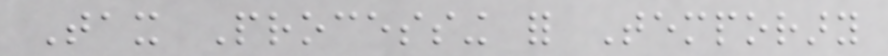Tax Processing for Temporary
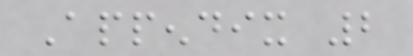Appendix 2
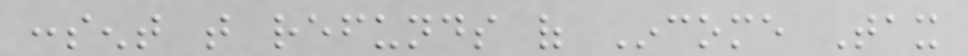consent that refunds of Income Tax
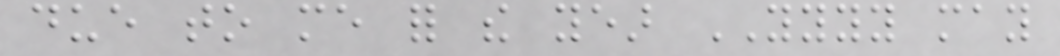due to me for the year YYYY may
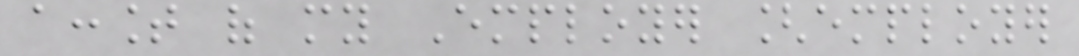account of my Employer [employer
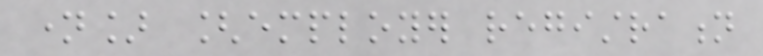name] [employer registration
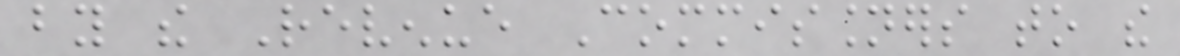by the Revenue Commissioners to the
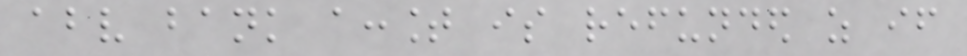above bank account is refunded as if
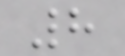8
